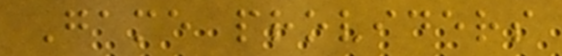Game providers
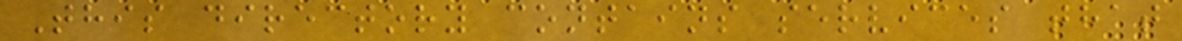This directory contains services that
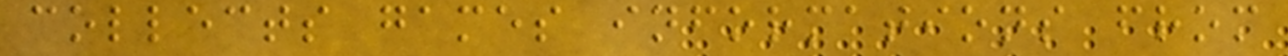collects games informations from
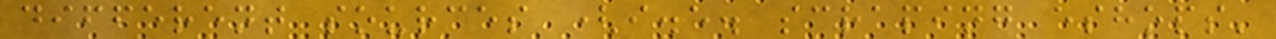different sources (i.e. scraping eshops'
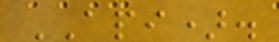API).
